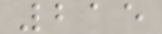215
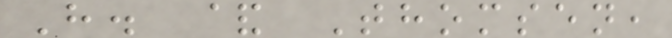H. & Thomsen,
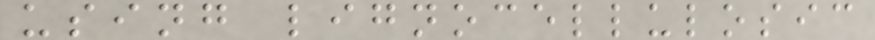using lignocellulosic
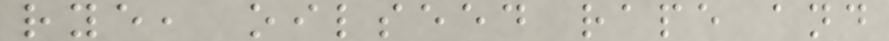rye, oilseed rape and
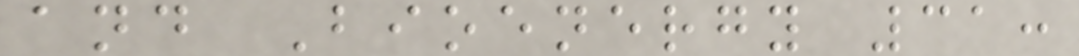and Bioenergy 31:
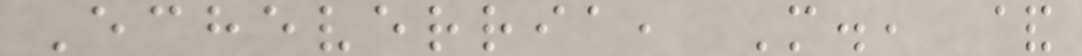Echeverria, M., &
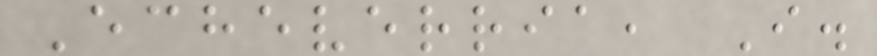Echeverria, I.
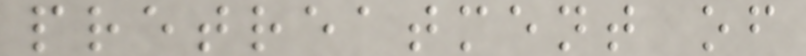pretreatment of
